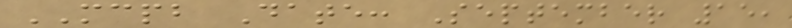MCPB Date: September 15,
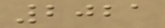2021
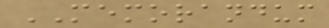MEMORANDUM
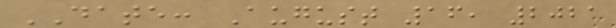DATE: August 16, 2021
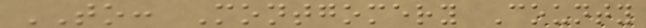TO: Montgomery County
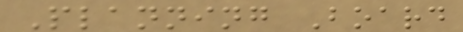Planning Board
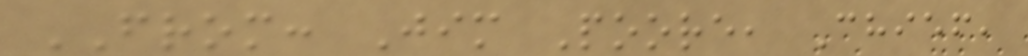FROM: Jim Poore, Chief,
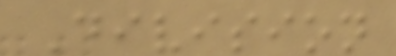Division
